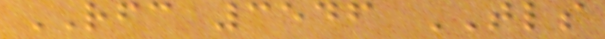RFC 3546 TLS
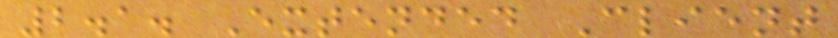2.1. Extended Client
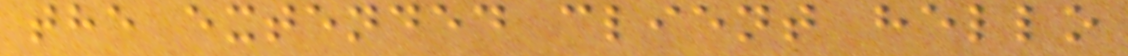the extended client hello
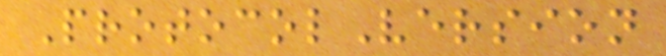ProtocolVersion
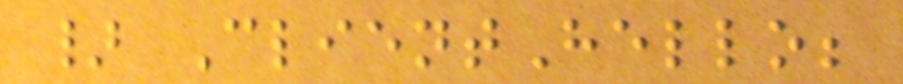} ClientHello;
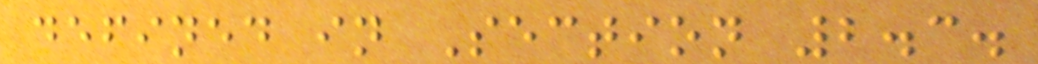defined in Section 2.3.
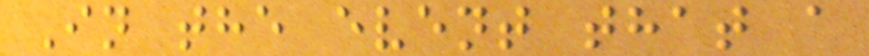In the event that a
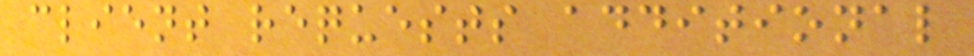client requests additional
